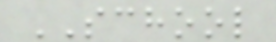SCHOOL
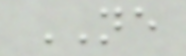NE
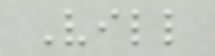Vill
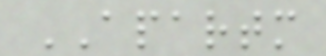APARTM
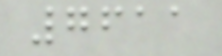7611
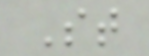St
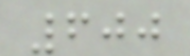600
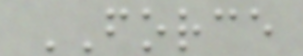FORCE
